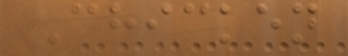Chicken
